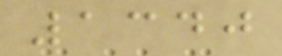1340
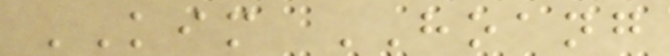KIM HOANG
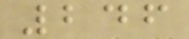246
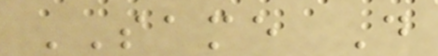SAME D
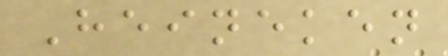Heineken
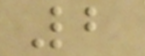2
